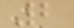2
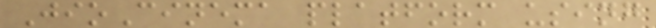JioCinema platform using
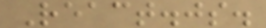React.js.
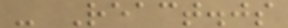- React.js
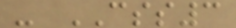- CSS3
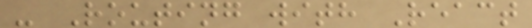- Routing with React
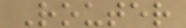Router
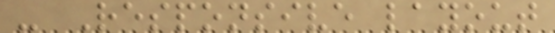- Responsive layout
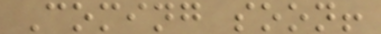Coming soon!
